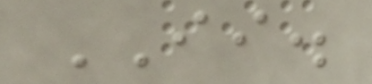II.
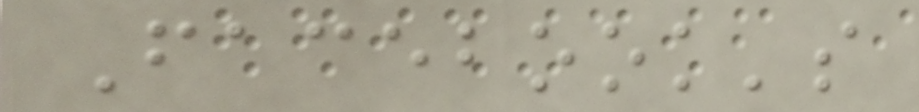Facebook's
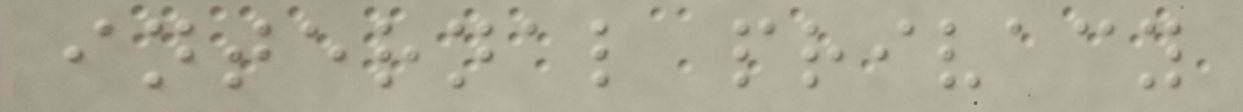internal privacy
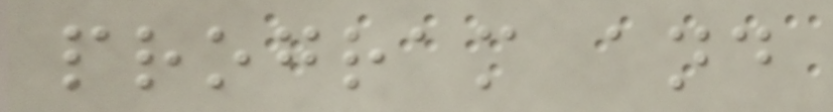program and
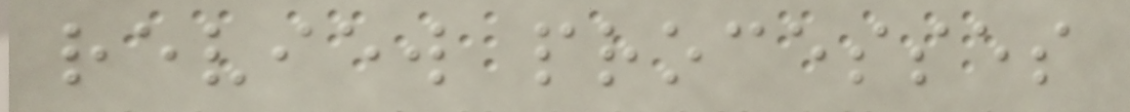review processes
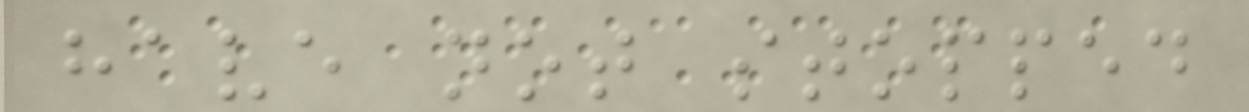have not stopped
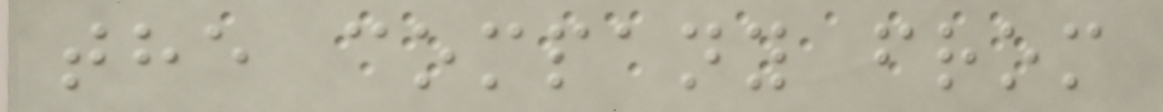the company from
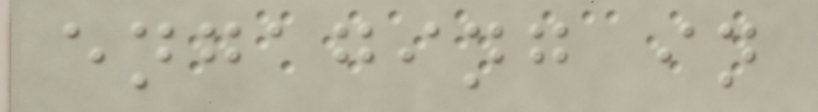engaging in
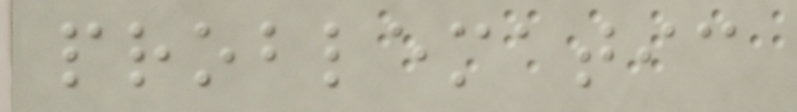problematic
